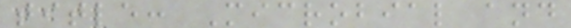title: Microbial and
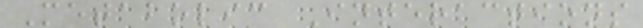Metabolic Interactions
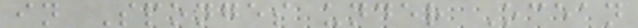in Sponges under Ocean
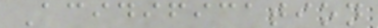Acidification
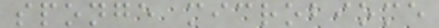sponge microbiome
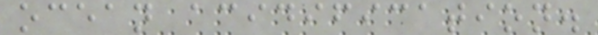ocean acidification.
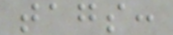tags:
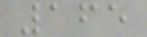165
